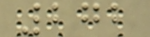272
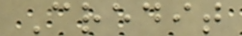Credit
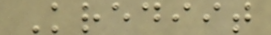Krediit
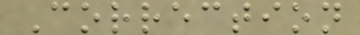Correction
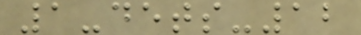1-dets-12
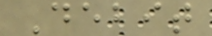Debit
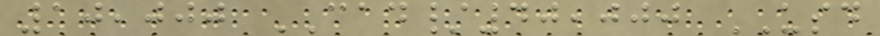10,000 CAD/40,000 USD
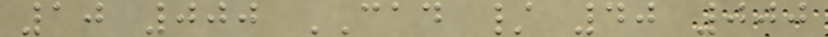10 000 CAD / 40 000
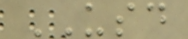USD
